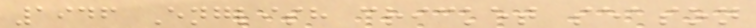1946 English cricket season
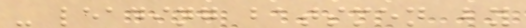- leading batsmen by
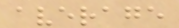average
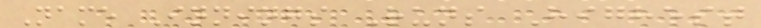Name Innings Runs Highest
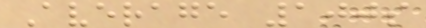Average 100s
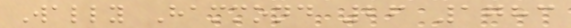Wally Hammond 26 1783
